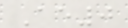Ae0
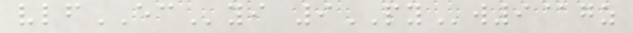vlfECyi 9PYw9@gz
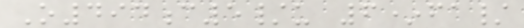O494c5/u 6*fa/
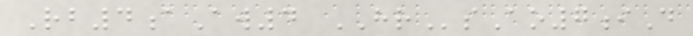Rb4aAw4 HRsAo7iD
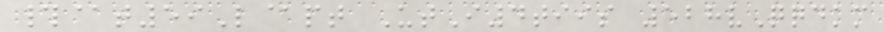#@t59L@pt UtI4tiis 528vQqdkm
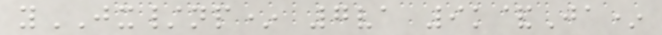yJX/np* 7va 9k&Ja*
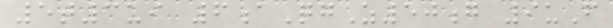5t3ui 6aQgZ50g 9uF
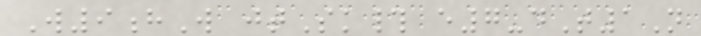W9hW jtSk# e7-dT1N
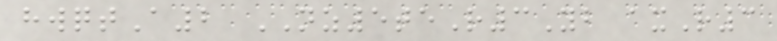hwqtA2 NZ5teR3Yb axR3
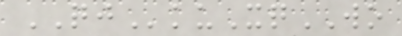QJkuXqWO
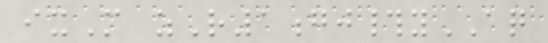ixM zR1gj#yAQ
